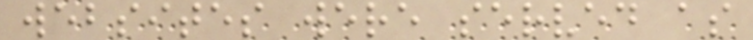websites were served as
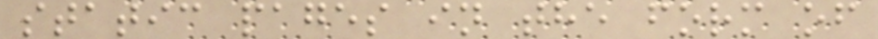static pages in the form of
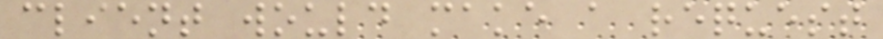client would make a request
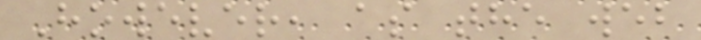However, as the web
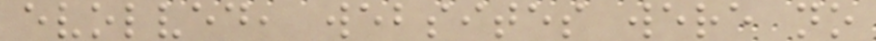evolved, websites were no
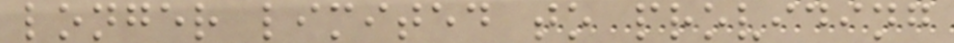longer limited to providing
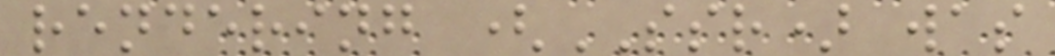rendering (SSR) was
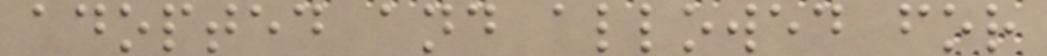adopted and allowed for
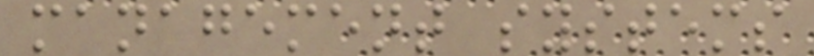management systems
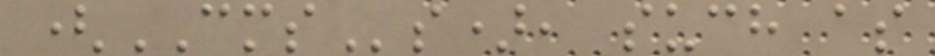(CMSs), such as
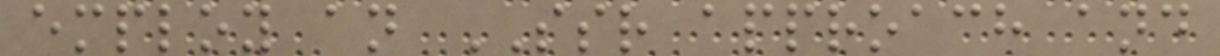employ an SSR approach and
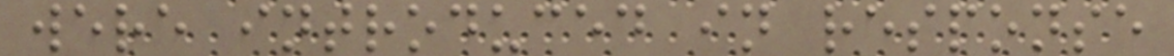were introduced in response
